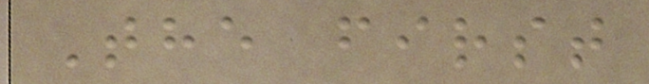The first
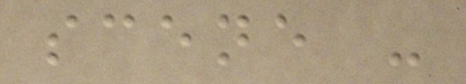scene -
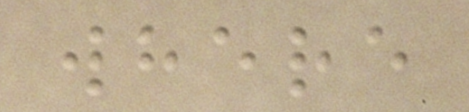where
